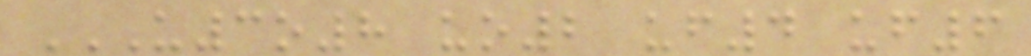U3O8 UO2 UF4 UF6
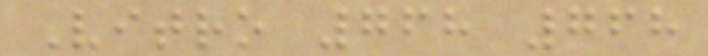Vitro 768 768
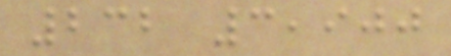232 3,900
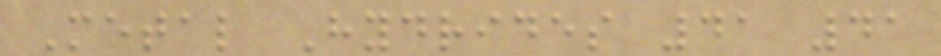Metal Hydrides 41 41
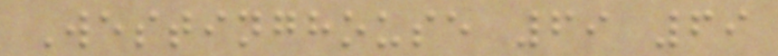Westinghouse 69 69
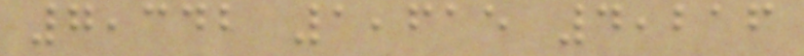7,342 1,615 4,216
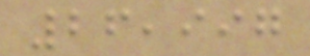26,997
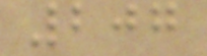207
